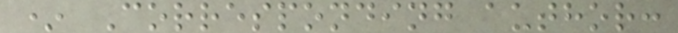* Corresponding author:
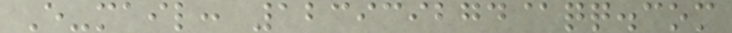E-mail: 123939274@qq.com
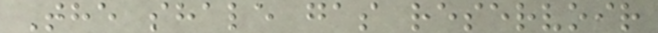The shale gas reservoir
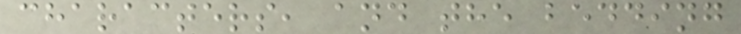characters, and the bedding
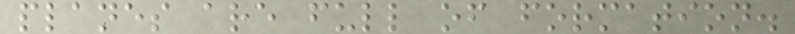planes are full of formation.
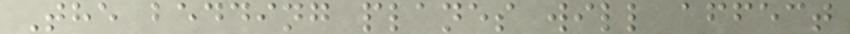The bedding planes will affect
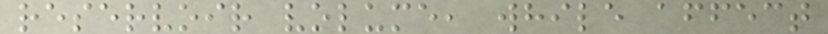reservoir volume, while affect
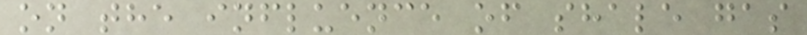on the influence of shale gas
